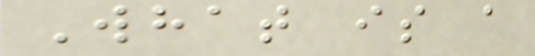What is a
